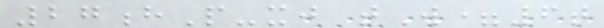27hP-xj tW=6t
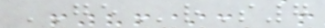GErS7
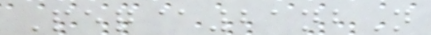Peq@21nbN
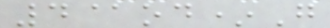4@od*G
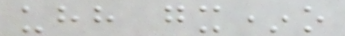uhh gx*o
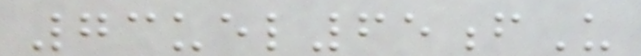73uel65fU
